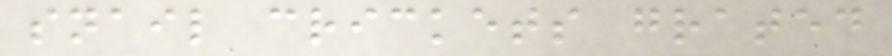snail crickets grated
